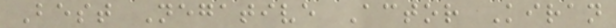Best Negative Actor Kiran
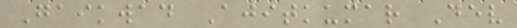Gaikwad Ajitkumar Dev
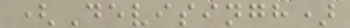(Devisingh)
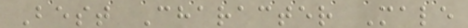Best Character Male
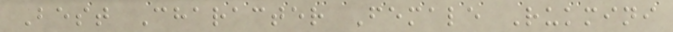Best Character Female Rukmini
